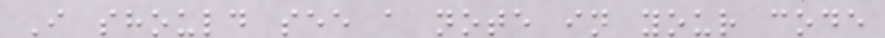I should see a note in your code
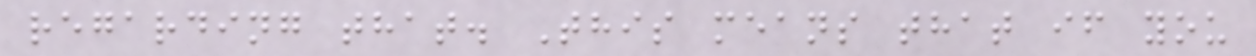regarding that. This means that if you
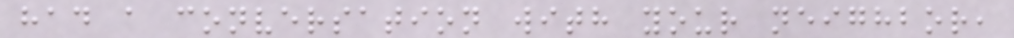had a conversation with your neighbor,
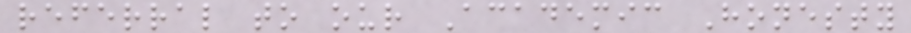referral to our Academic Honesty
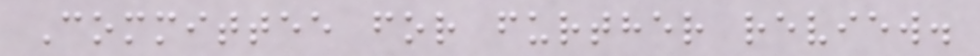Committee for further review.
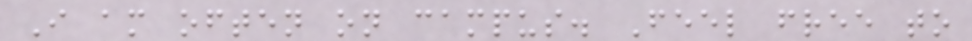I am often on campus. Feel free to
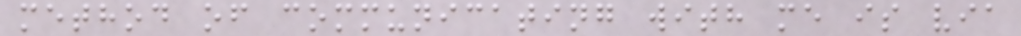method of communicating with me is via
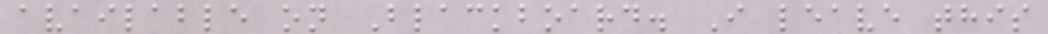available on Blackboard. I leave this
